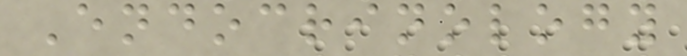Endocrinology
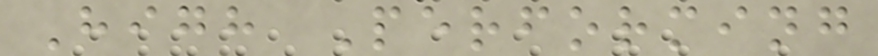High Performing
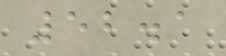52.1
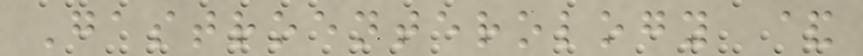Gastroenterology &
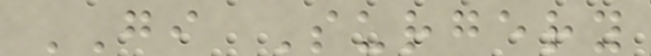GI Surgery
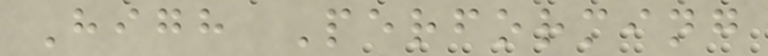High Performing
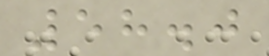58.0
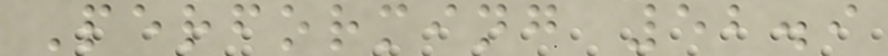Performing 52.9
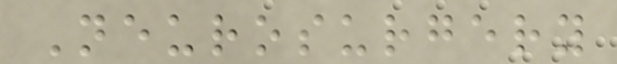Neurosurgery
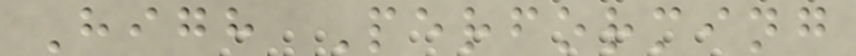High Performing
